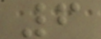6
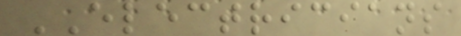ELECTRICIANS
